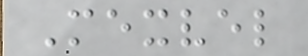Mexvel
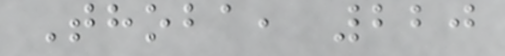Thoba, 220
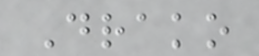Drako
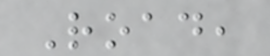Road,
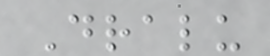Dralu
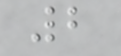2
